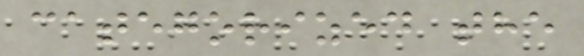categorized the
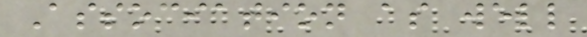Association as well
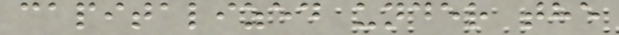capitalized under the
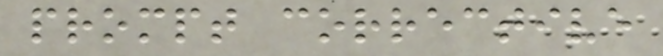prompt corrective
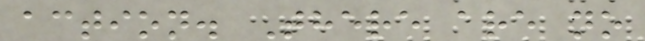action. There are no
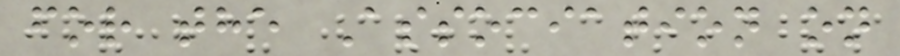for the Association on
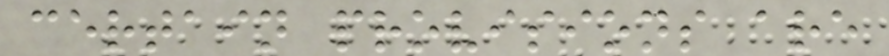certain provisions are
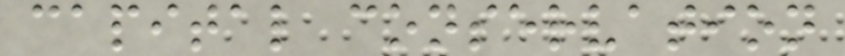capital conservation
